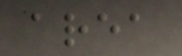area
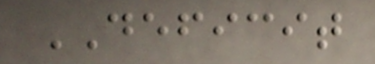DEFICIT
